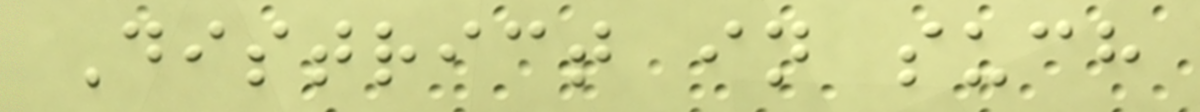District in such
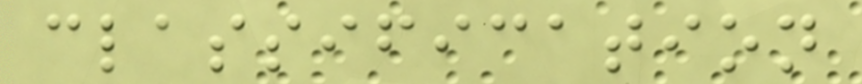classification
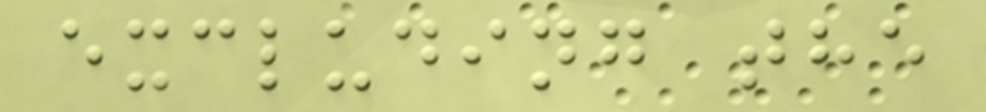excluding the
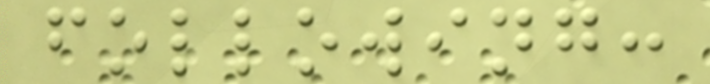following:
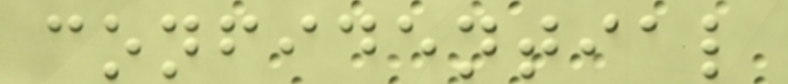confidential
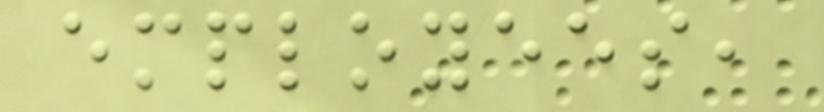employees,
